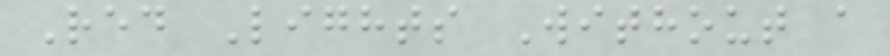Red Lights Without a
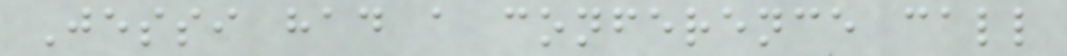Jessi had a conference call
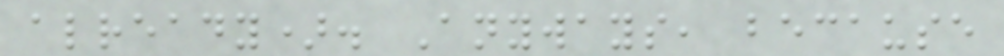already). Anyways, because
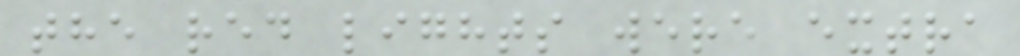the red lights were extra
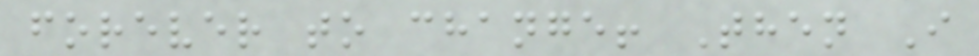forever to change! Then I
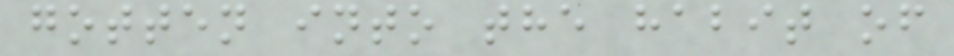gotten into the habit of
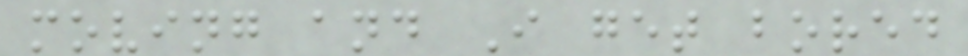moving and I get bored
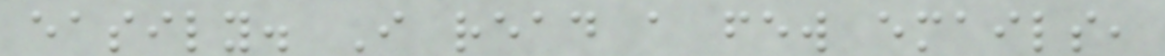easily. I read a few emails,
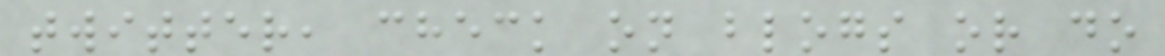twitter, check on blogs or do
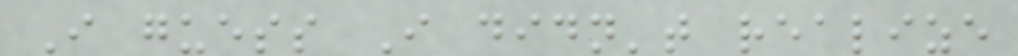I guess I didn't realize
